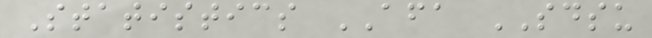Statistics AFA SDSU
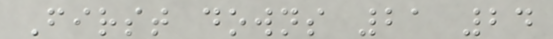First downs 21 24
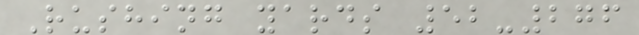Rushing yards 52-276
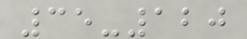35-120
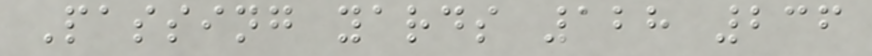Passing yards 128 236
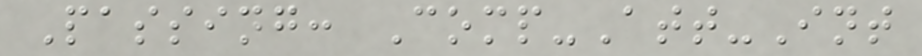Passing: Comp-Att-Int
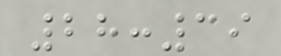28:39
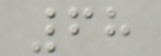68
